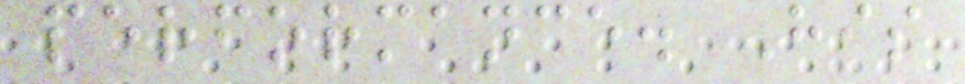performance. His
